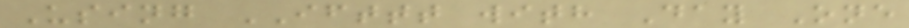Using IFTTT with Day One
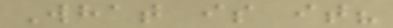What is it?
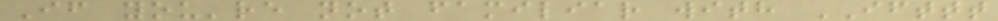If you're not familiar with IFTTT
